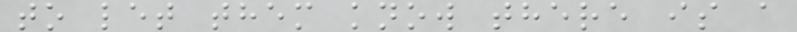to let them know there is a
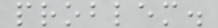problem.
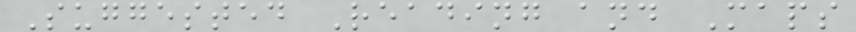Suggested Reading and Maps
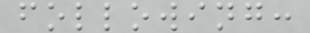following:
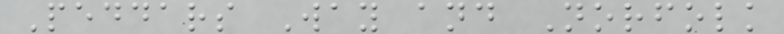Peddars Way and Norfolk
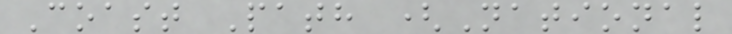Coast Path (National
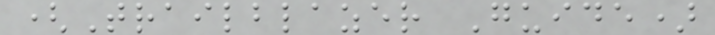(Trailblazer Guide)
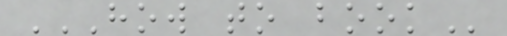HOW TO BOOK
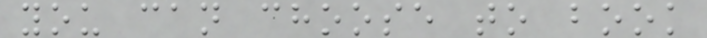you can choose to book
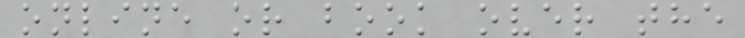online or book over the
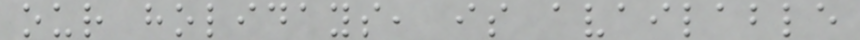our holidays, is available
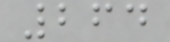264
